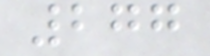277
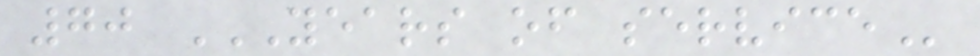70 YEARS OF SERVICE
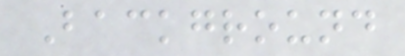Background
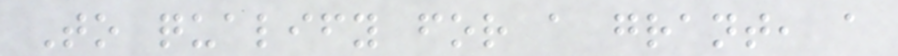To qualify for a grant, a
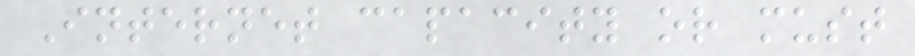Internet capacity or must
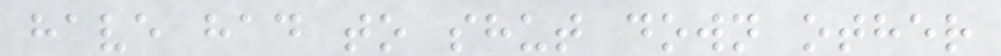have had to shut down other
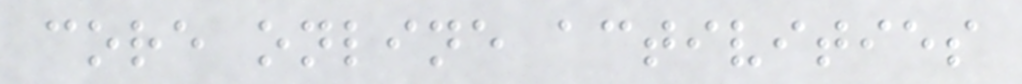core online activities
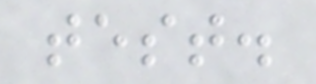test.
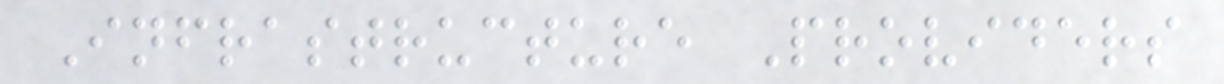Infrastructure Providers
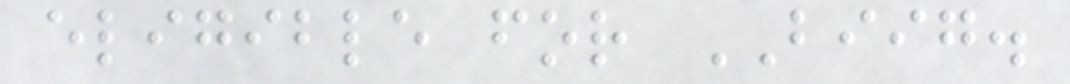eligible for BIIG.
